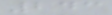243
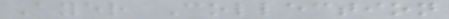Ayer Collection
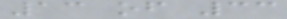13 of 33
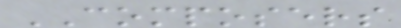COMPOSERS
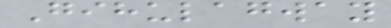Gihulagway
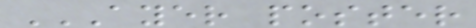AYER POSTER
